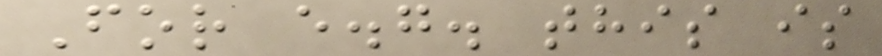For e.g. this is
